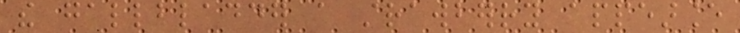the gallbladder a strawberry appearance
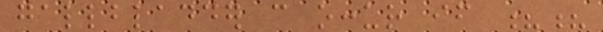gallbladder can occur if ??
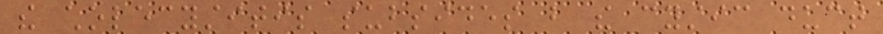the cholecystitis subsides but the cystic duct
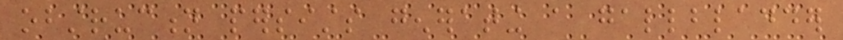obstruction persists generating a gallbladder
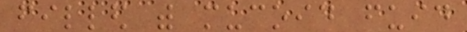filled with mucoid fuid
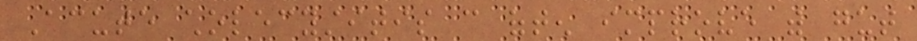Acute cholecystitis can often improve with gut
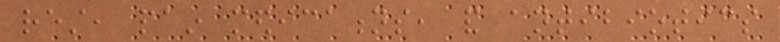rest, pain medications, and antibiotics
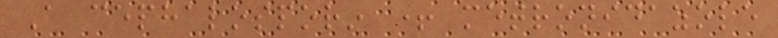A cephalosporin + metronidazole
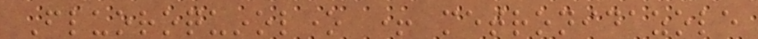Fluoroquinolone + metronidazole
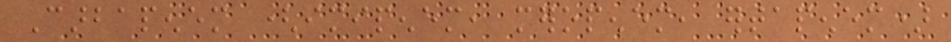Carbapenem (imipenem, meropenem, ertapenem)
